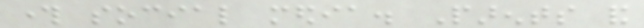through social media. Parents and
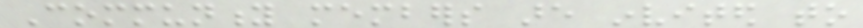Community members are invited to
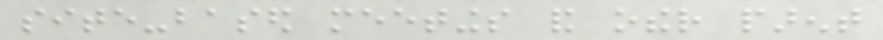site-based meetings and other parent
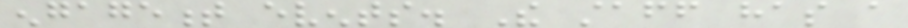engagement events. The staff has a
